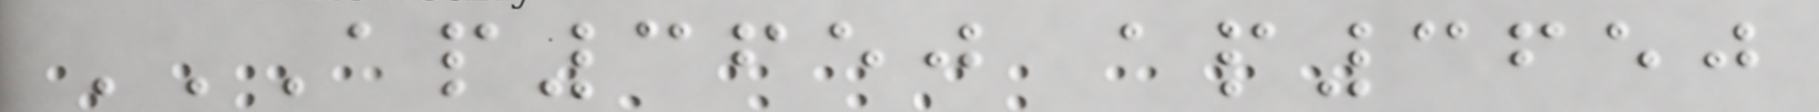AP3650 AP3650
